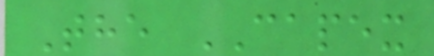The CAPEX
